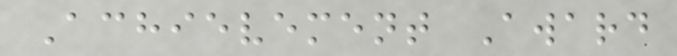Achievement Award
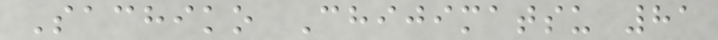Sachiko Chijimatsu 81
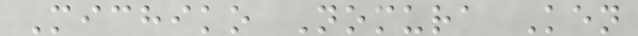Michiko Nomura Ken
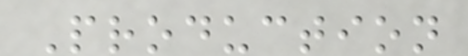Production
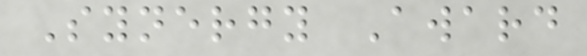Synergy Award
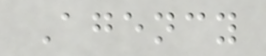Agency
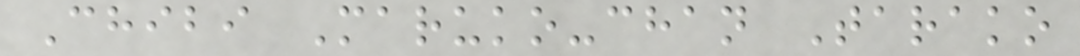Chibi Maruko-chan Tarako
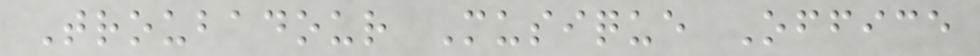Troubadour Musique Office
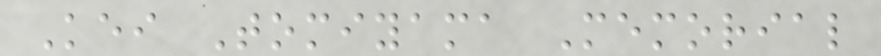Kei Tomiyama Memorial
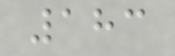183
